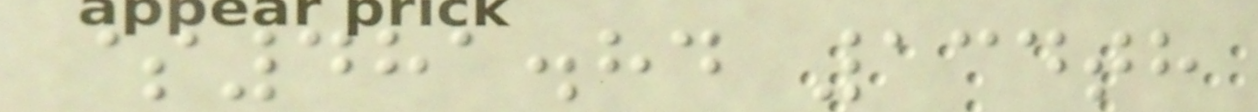$481.84 134th
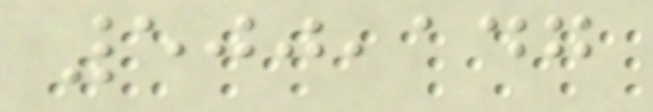500,147
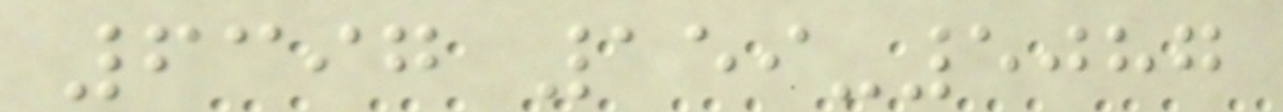6397 159-5087
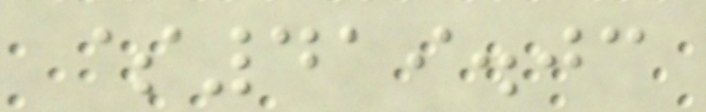$419.03
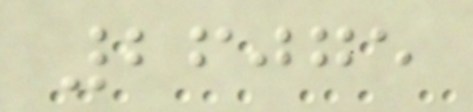26075
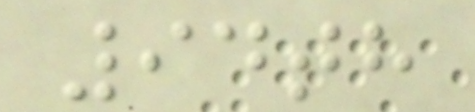94th
